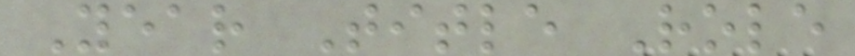Year Title Role
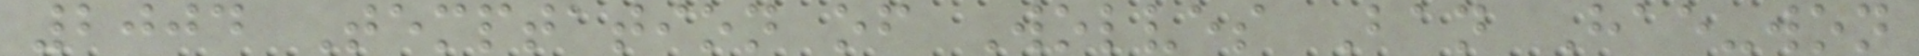2004 Temptation of Wolves Ban Hae-won
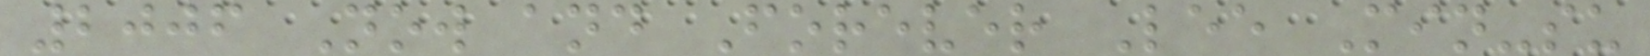2006 Now and Forever Lee Min-su
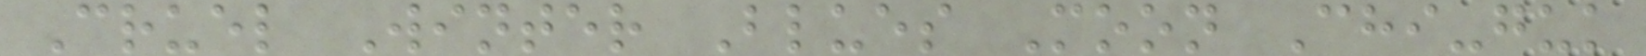Cruel Winter Blues Moon Chi-guk
